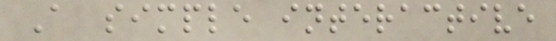A simple interactive
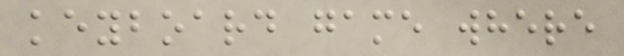keyboard game where
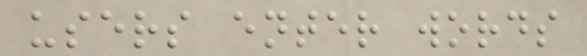users enter words
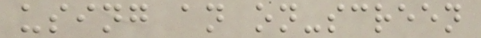using an on-screen
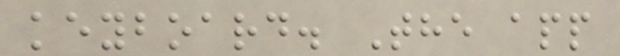keyboard. The app
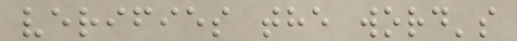verifies the word's
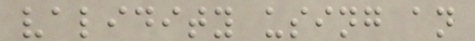validity using an
